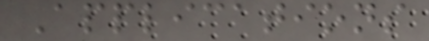Applications
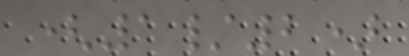(1/2)
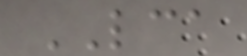LCA
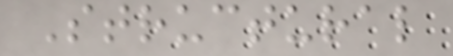Structural
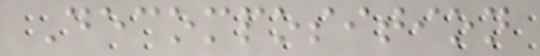Decomposition
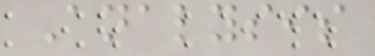Analysis
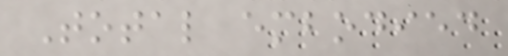Total embodied
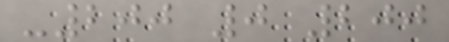-200 0 200
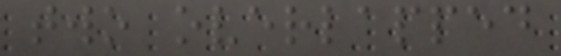two overlapped
